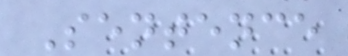Sentence
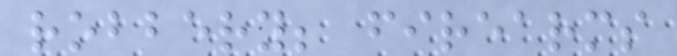robbery; firearms
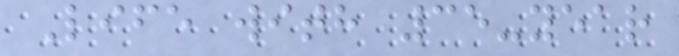Life with 35-year
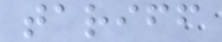tariff
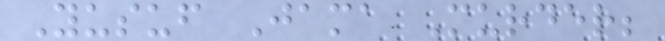Yusuf Jama Murder;
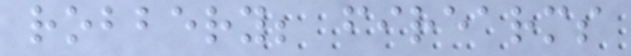robbery; firearms
